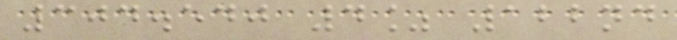304.540 4% 122nd
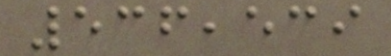536,539
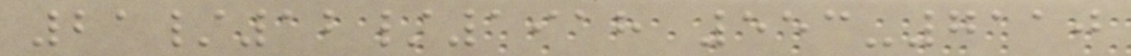21/12/1918 553-7110
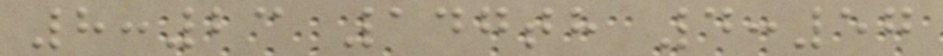8:23 147th 4:57
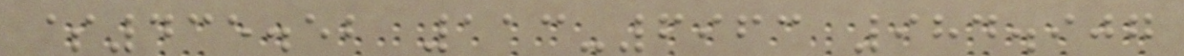$435.52 113-6963 984.907
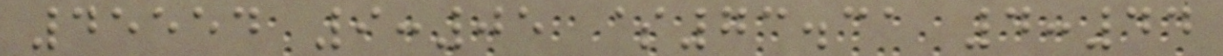45554 9:05 $73.31 4:44
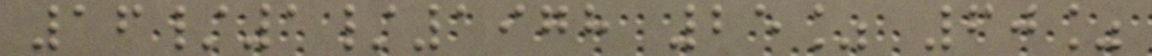16/1/1978 25% 60%
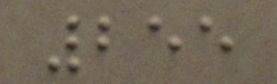255
